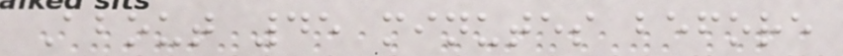About 45 minutes before
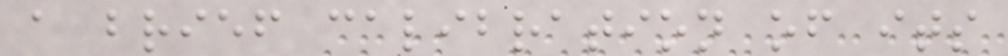a brief calibration of its
